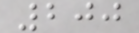200
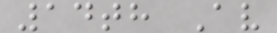14th Av
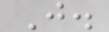J.
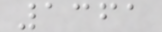1361
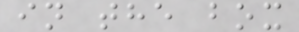in the box
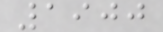1900
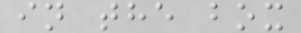in the box
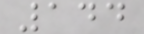144
